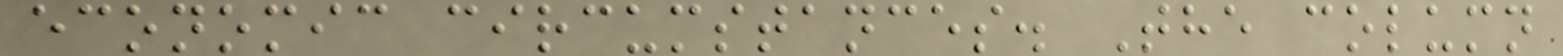economic circumstances. The column
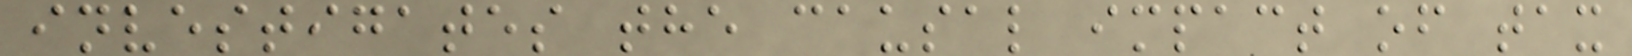investigates the causal impact of tax
